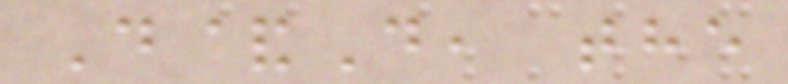D&D, the
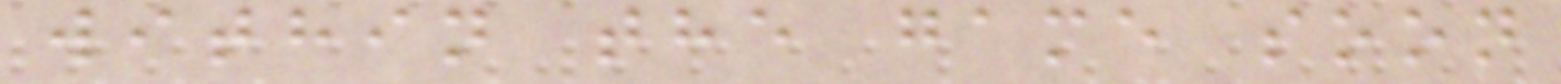within the game soon
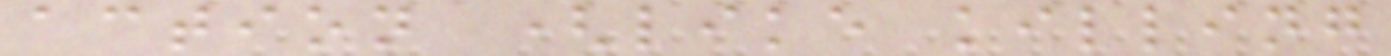action (like killing
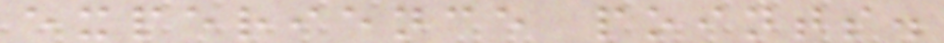experience points.
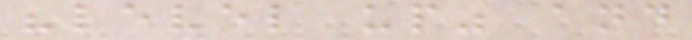"level up" and
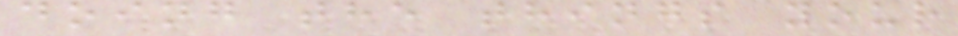doing the things your
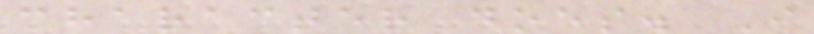character does. I
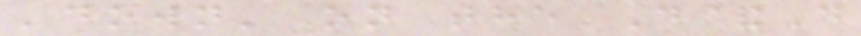'down' on the D&D
